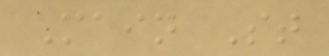Main St
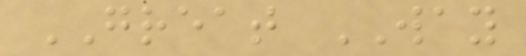GREAT WAY
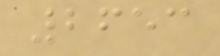2653
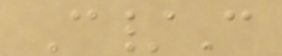C/C
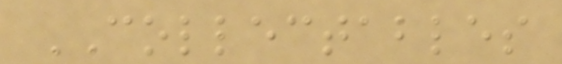COLLECTABLES
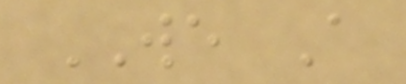WE A
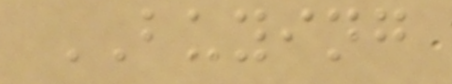BUYING
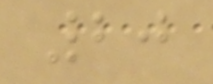20
